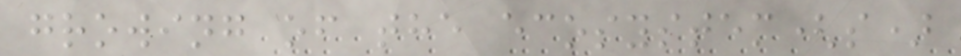growing of the ecosystem(s)
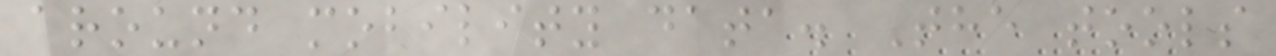around mobility data. The tools
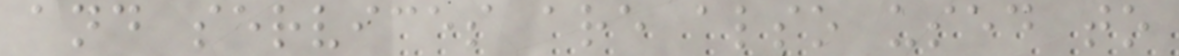and services are also used to
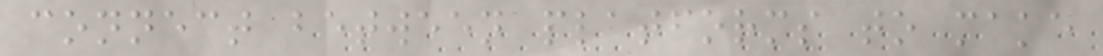connect between platforms to make
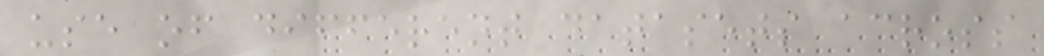use of different datasets across
